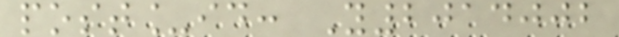post_id: Y2014002
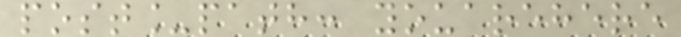post_path: youarehere
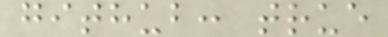github: true
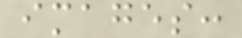images:
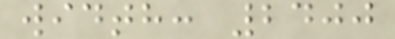width: 2400
